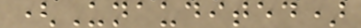(Unaudited)
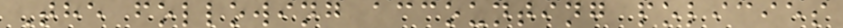The following accounting policies
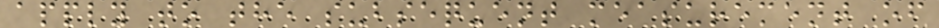apply to the subsequent measurement of
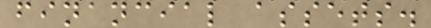financial assets.
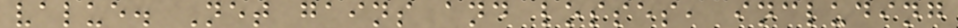value. Net gains and losses, including
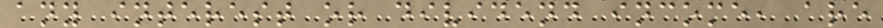any interest or dividend income, are
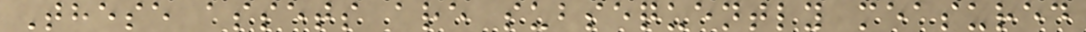These assets are subsequently measured
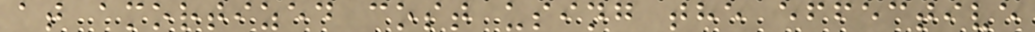at amortized cost using the effective
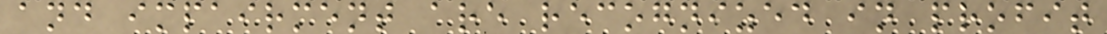and impairment are recognized in profit
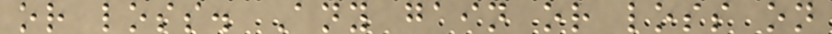or loss. Any gain or loss on
